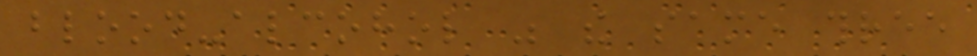blood-alcohol was the same three
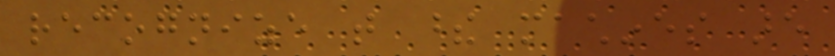recognize that these machines are
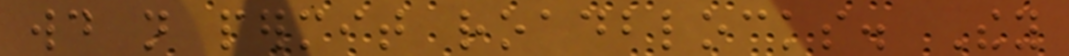would not permit roadblocks. They
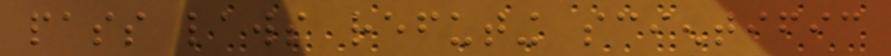pass laws refuting scientific
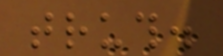truth.
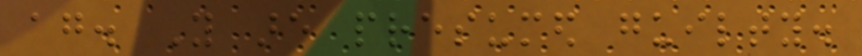again. You are presumed guilty.
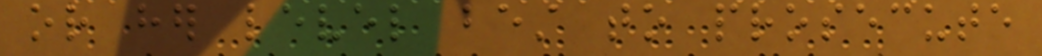or her level best to prosecute
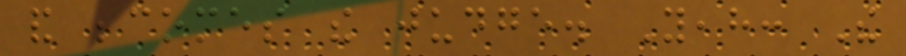and becomes the judge. Yeah: The
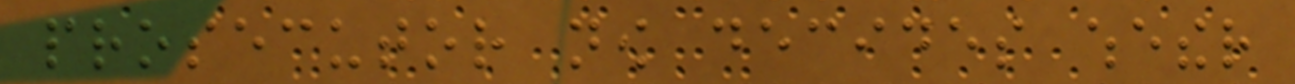prosecutor now decides whether
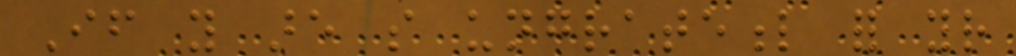If you are so ungrateful for your
